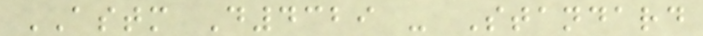ASTM D4329 - Standard
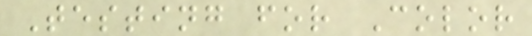Testing for Color
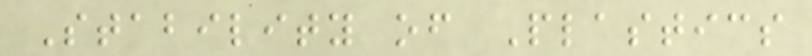Stability of Plastics
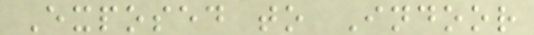Exposed to Indoor
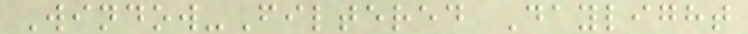Window-Filtered Daylight
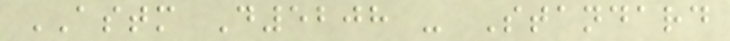ASTM D5208 - Standard
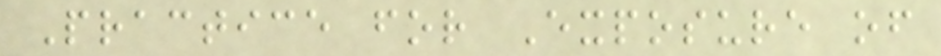Practice for Exposure of
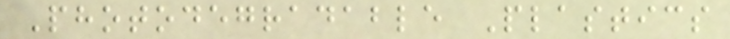Photodegradable Plastics
